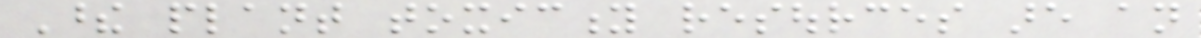These plant toxicity resources are an
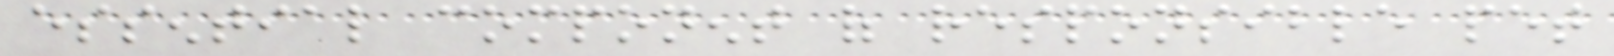essential component of responsible pet
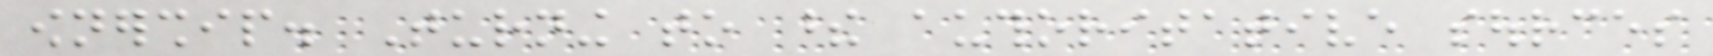ownership. Turning to these authoritative sources
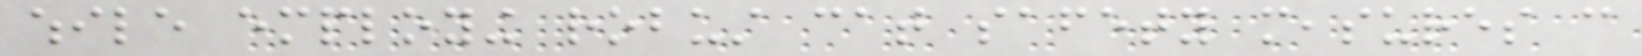while employing robust cat safety measures can
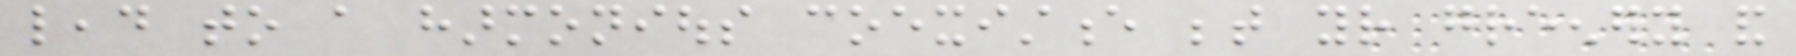lead to a harmonious coexistence between your greenery and
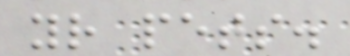your pets.
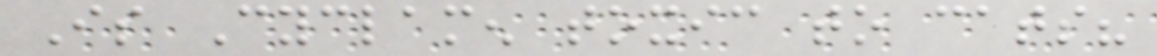Is Cyclamen toxic to cats?
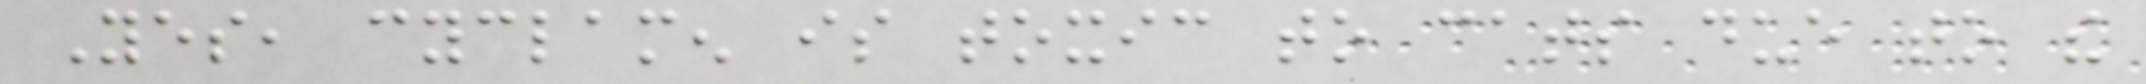Yes, cyclamen is toxic to cats due to the
